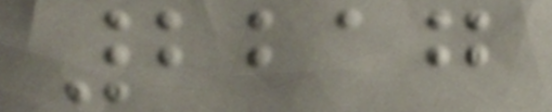2217
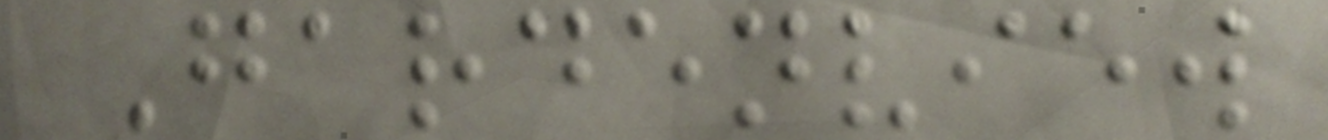Gardenview
